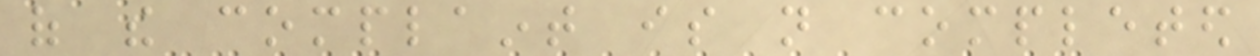of the complaint is not completed
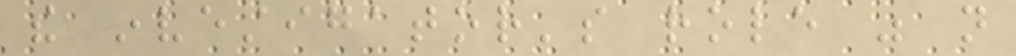the investigator's role was not
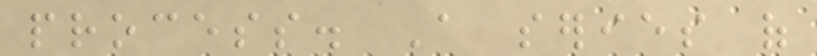process. A series of
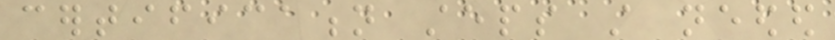certification steps still needed
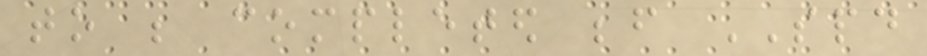to be completed before SPD
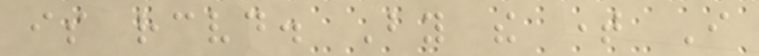is received. By the time I
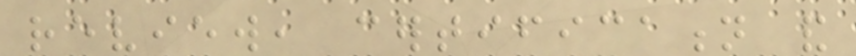review, certification and
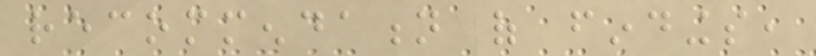recommendation of findings,
